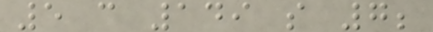5 c 149 s 7;
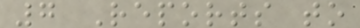7 Reports to
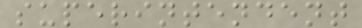superintendent
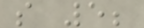s 5;
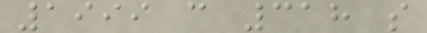1999 c 318 s
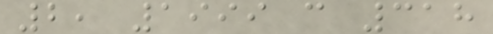2, 1999 c 318
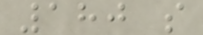180 s
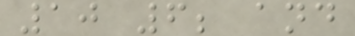10 6; and
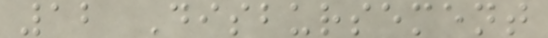12 Disbursement
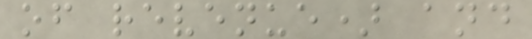of revenue) and
